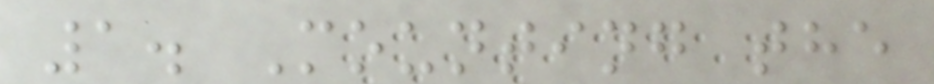1. Mounting the
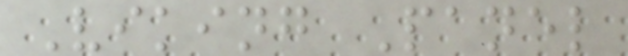Viking Panel
